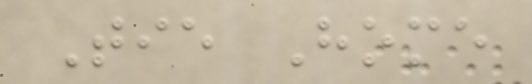Tie Home
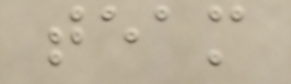team
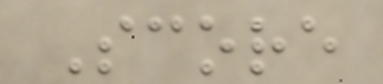Score
